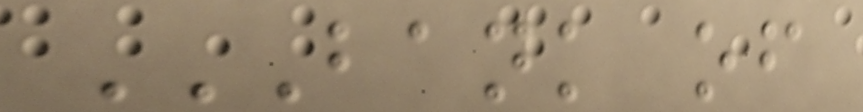BANK OF
